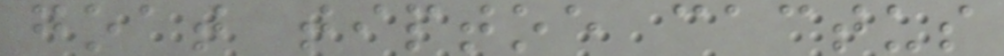goat tiptoe cactus
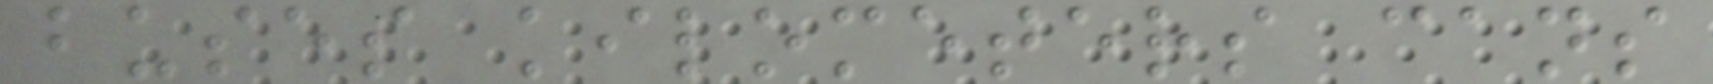buses kilometers cans
